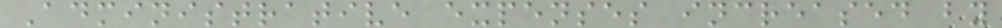Administrative expenses increased by
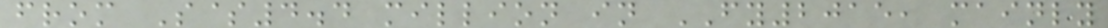from S$4.4 million in FY2015, mainly
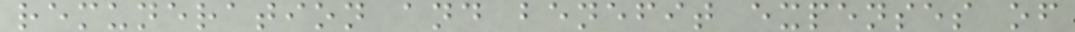remuneration and benefit expenses of
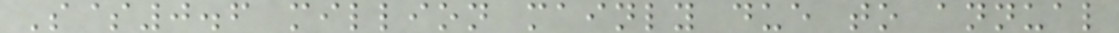S$0.6 million mainly due to annual
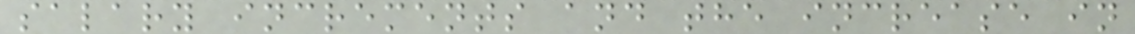salary increments and the increase in
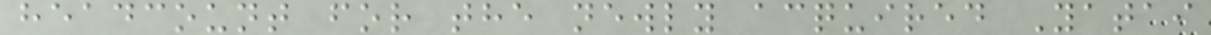headcount for the newly acquired Yatai
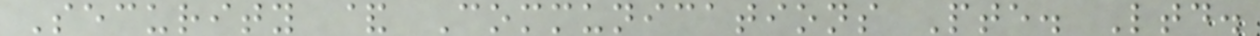Security & Communications Pte. Ltd.
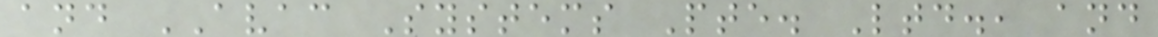and AVAC Systems Pte. Ltd., and
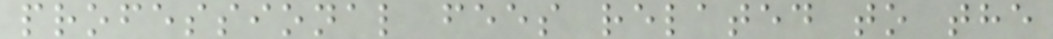professional fees related to the
